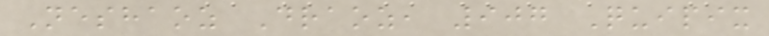Neshaoz Draoz, 907 Quipix
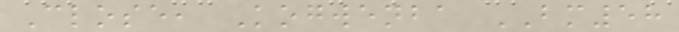Close, Kogwenba BM58
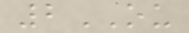2OU
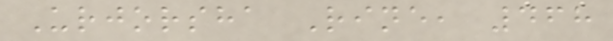Urjorsha Rine, 468
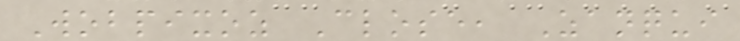Wobpixoz Close, Zanqui
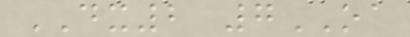DX2 7OA
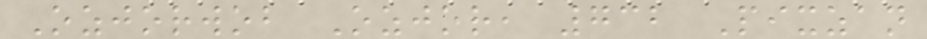Ozjorwob Ozjor, 732 Pixzan
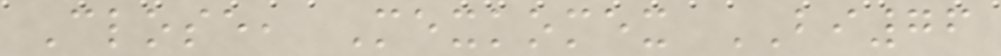Close, Mexkomex BI76
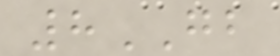8GB
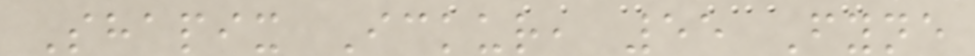Shapix Ickur, 55 Fyne
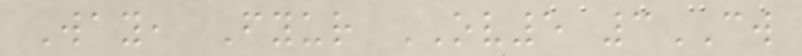Way, Fyur OV5 3CW
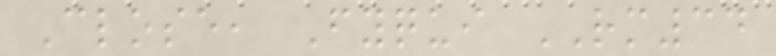Close, Fyqui RM34
